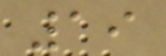19
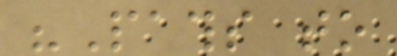"Paths to
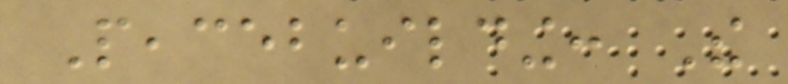Peacebuilding: The
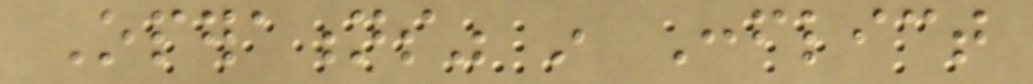Operations" in Conflict
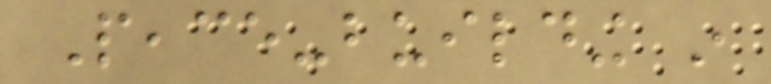Peace-building in
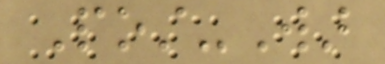Post-War
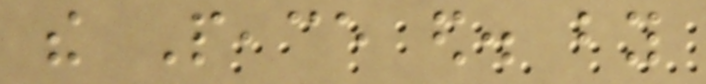the Peace ed. by
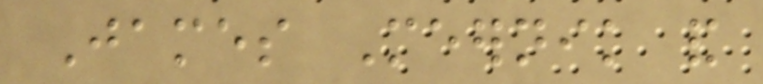James Meernik and
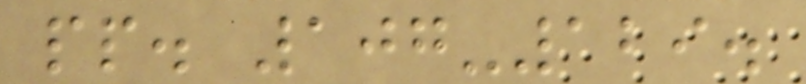pp. 107-129.
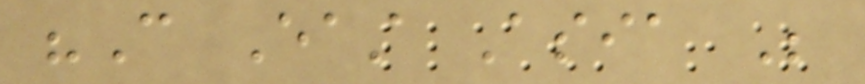"Can East Asia Be
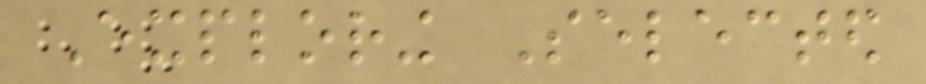Exploring Selected
